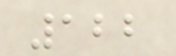122
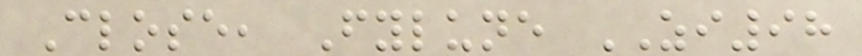Close, Fylune ZI98
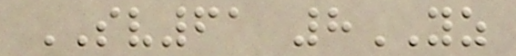SV61 8YZ
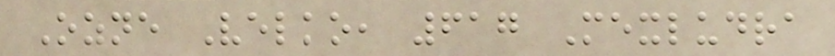Ozne Velko, 617 Mexludra
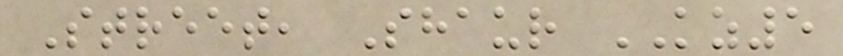Street, Shaur KZ5
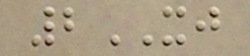2XJ
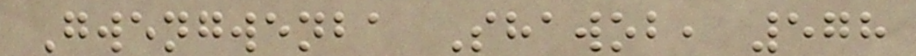Gwengwenba Shawob, 578
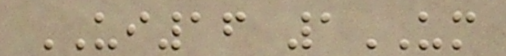UI16 1UM
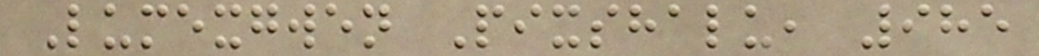Lumexgwen Pixshalu, 985
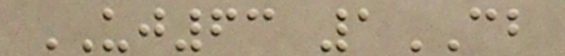UJ63 1CB
